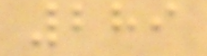289
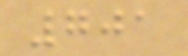701
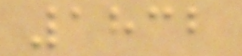1832
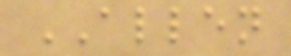ALLEN
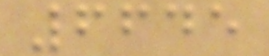6645
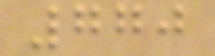770
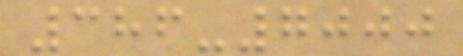386-7000
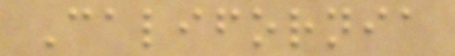California
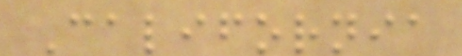California
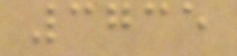3735
